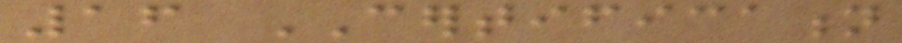16 CERTIFICATION
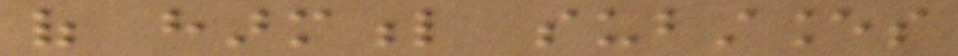of harmful substances
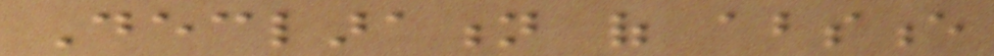Declaration of absence
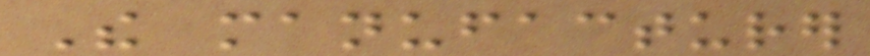The manufacturer
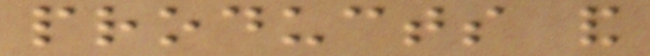products and
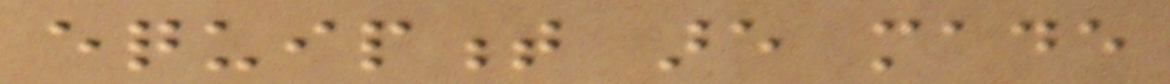equipment are made
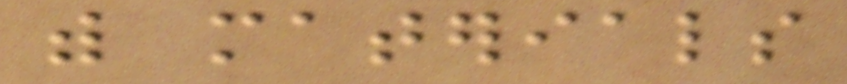with materials
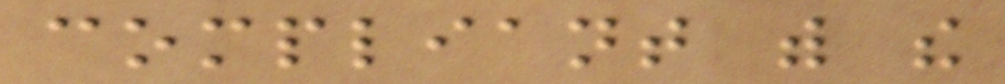compliant with the
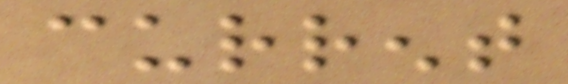current
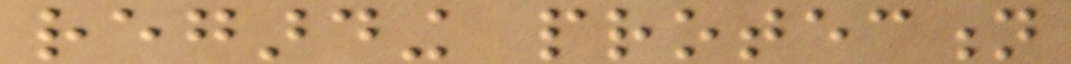regarding protection
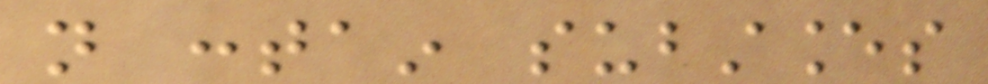not contain substances
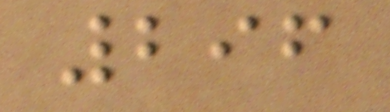296
